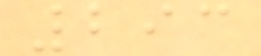293
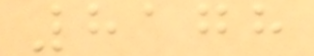8178
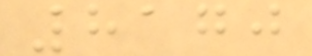8170
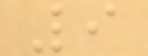9
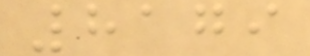8179
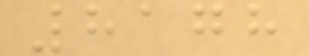8178
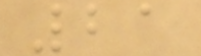21
